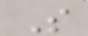S
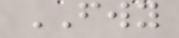FWY
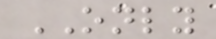ONLY
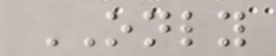ONLY
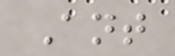Ant
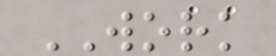WORK
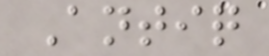Antiq
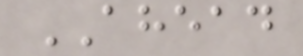AHEAD
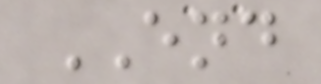END
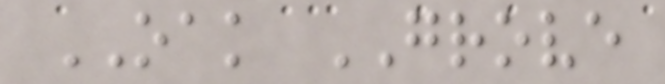OAK GROVE
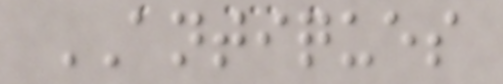ANTIQUES
